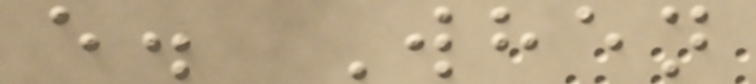e. When
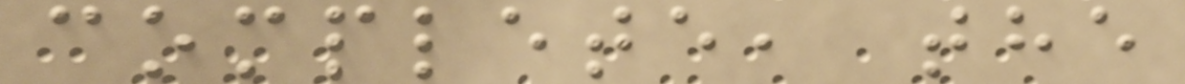complete, the
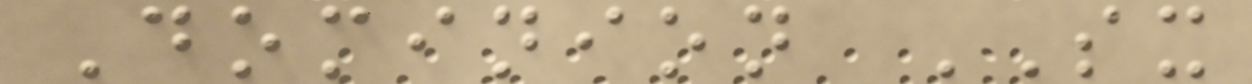Dominion SX
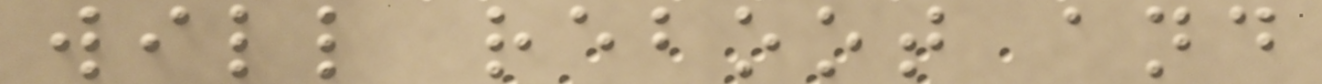will reboot and
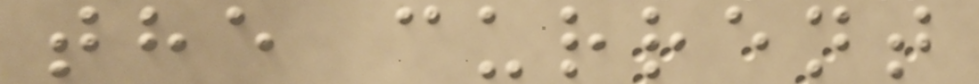the current
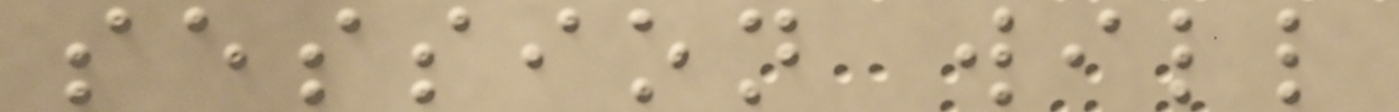session will
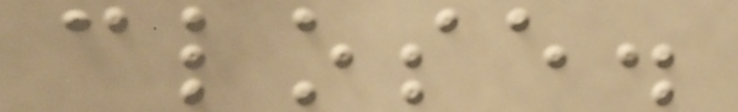close.
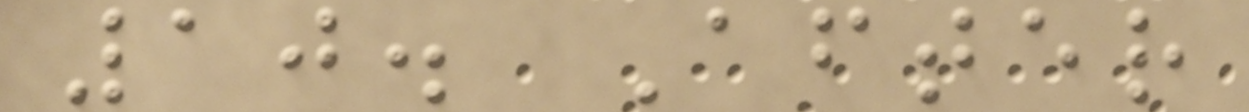10. After
